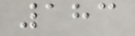183
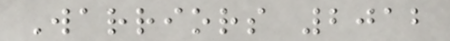Warriors 2012
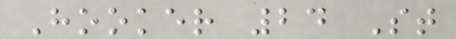Hooker 24 St
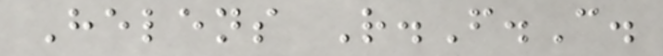Helens R.F.C.
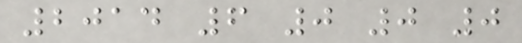2014 6 0 0 0
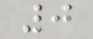0
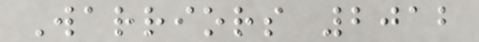Warriors 2012
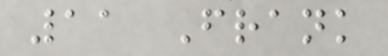11 Frank
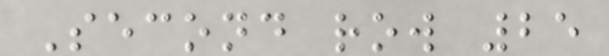Second row 25
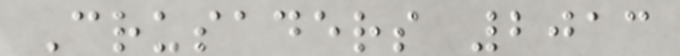Crusaders 2013
